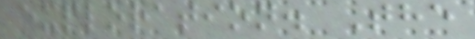exploration. The
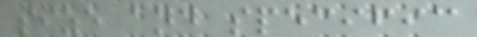size and specific
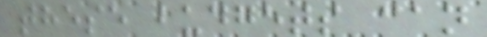these budgets can
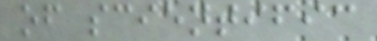of scientific
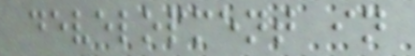development in
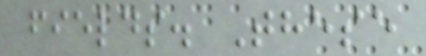fields. These
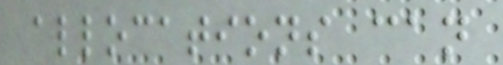allocations can
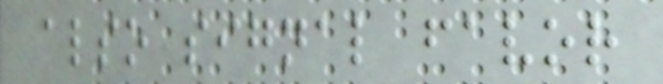also signal favor
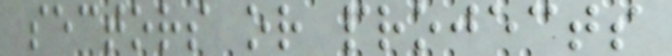sectors or projects
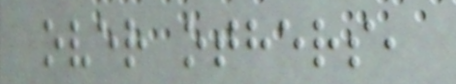over others,
